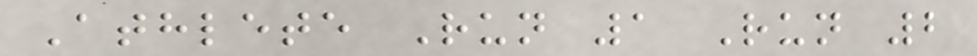Athlete Run 1 Run 2
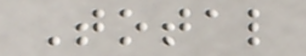Total
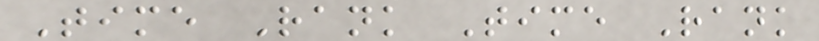Time Rank Time Rank
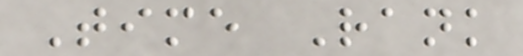Time Rank
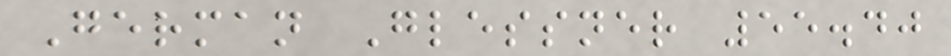German Glessner 55.40
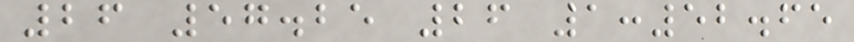26 57.25 26 1:52.65
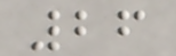26
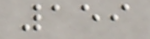159
